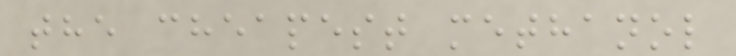the cheapest methanol
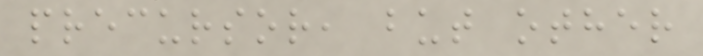precursor, but other
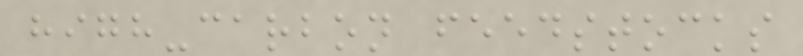high-carbon feedstocks
